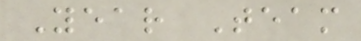Year Team
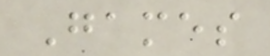Games
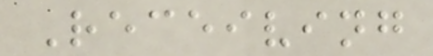Receiving
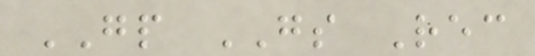GP GS Rec
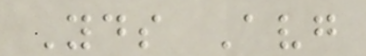Yds Avg
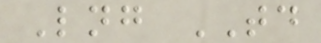Lng TD
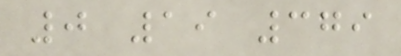0 19 379
